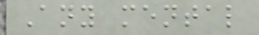Any mental
